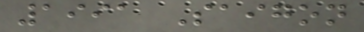1991 Saigon
